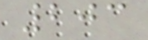203
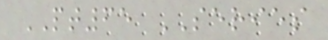PT65 SERIES
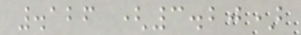.126 (3.20)
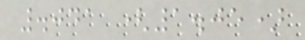.041 (1.05)
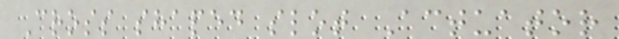Cross shaped slot Actuator
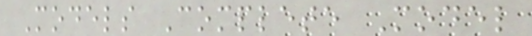Models Complete Model
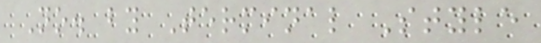No. by Terminal Style
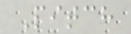Pitch
